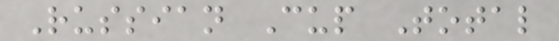Russian Cup Total
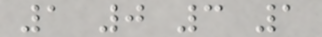1 0 3 1
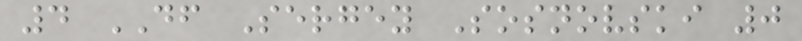4 DF Sergey Sosnovski 0
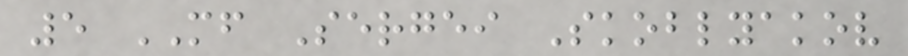5 MF Sergei Skoblyakov
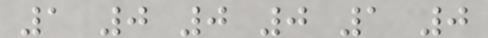1 0 0 0 1 0
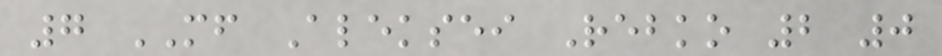7 MF Aleksei Rebko 2 0
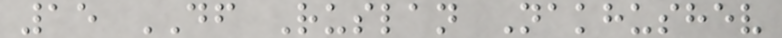15 DF Ruslan Nakhushev
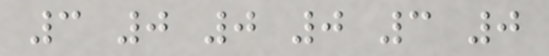3 0 0 0 3 0
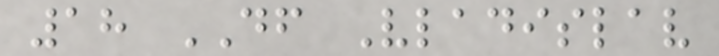18 DF Vladislav
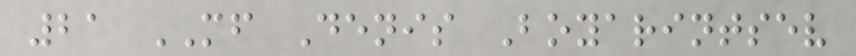21 MF Denis Boyarintsev
